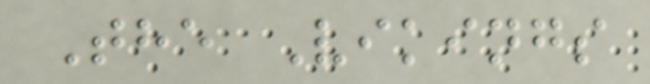The Vikings
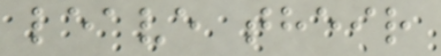leave their
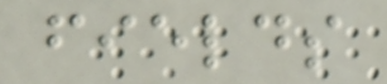fields
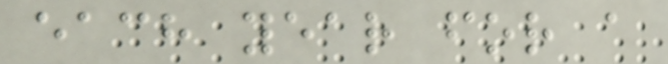each year for a
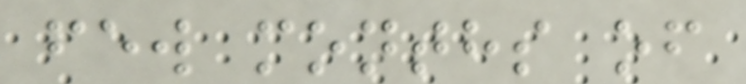few months of
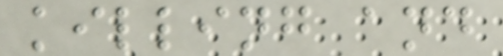killing and
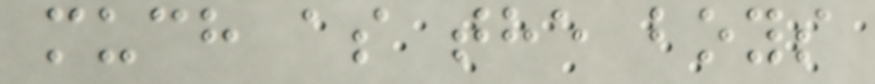much as the boys
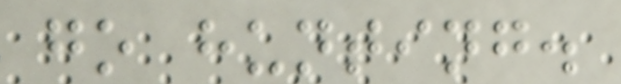go hunting.
